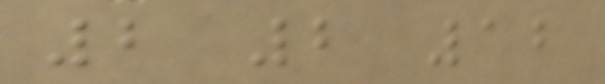2 2 12
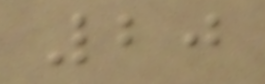20
